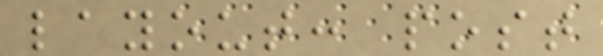layout: post
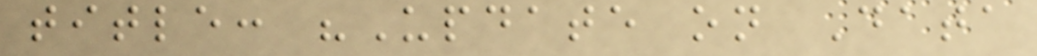title: "Update on Data
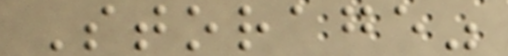Storage"
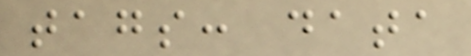tags: data
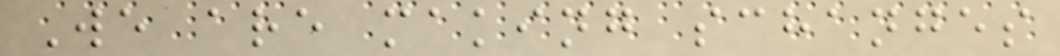We are making schanges
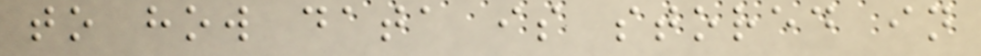to how data is stored in
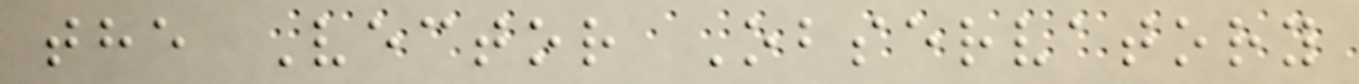the Vector Observatory
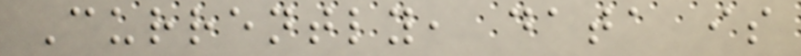Currently, data is
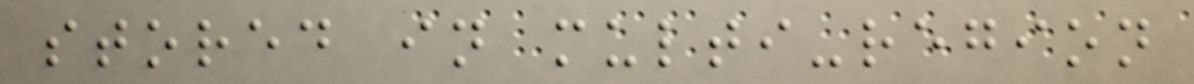stored in multi-region
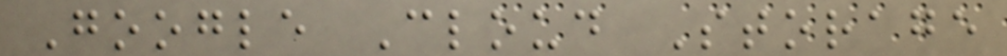Google Cloud Storage
